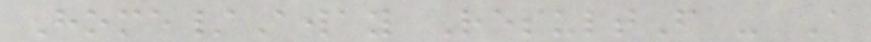Home/Away ResultF - A
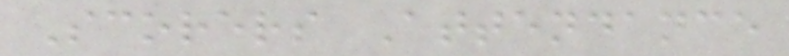Scorers Attendance
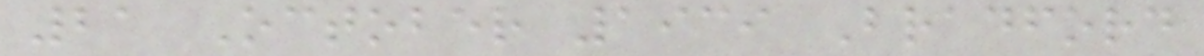21 October 1939 Bradford
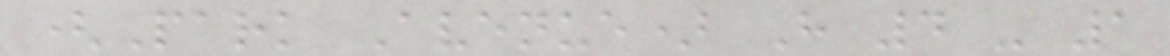(Park Avenue) H 4 - 1
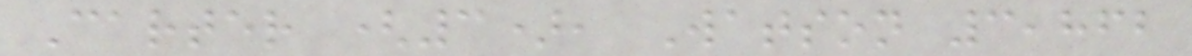Carter (3), Watson 3,862
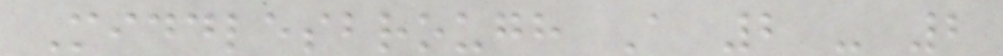Middlesbrough A 2 - 2
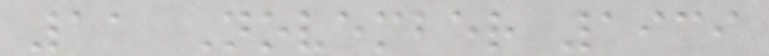11 November 1939
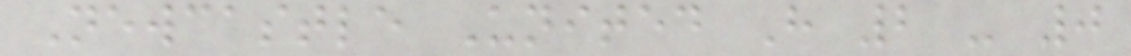Newcastle United H 2 - 0
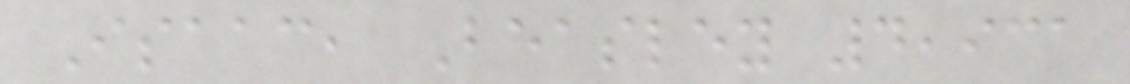Isaac, Beasley 4,931
